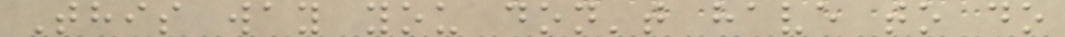This way you don't have to do
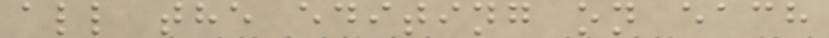all the editing on each
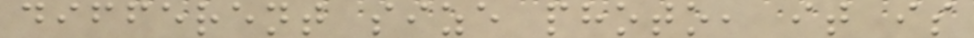different size photo, it is
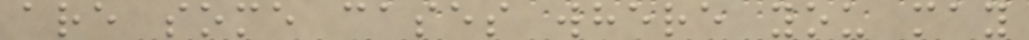are some cases where you may
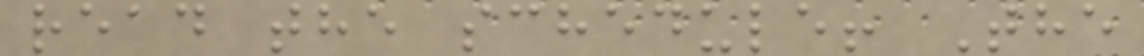read the schedule! The
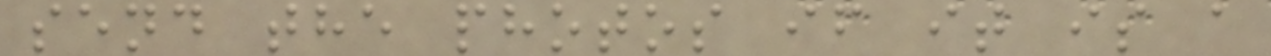send the photos if it is a
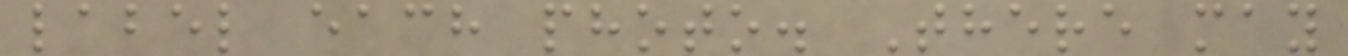label each photo. There may
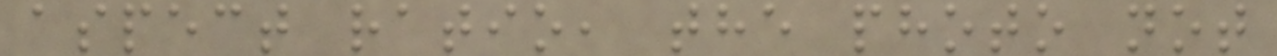aspect ratio, the photo not
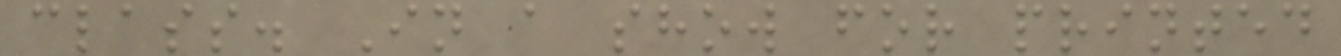class. In a show for printed
